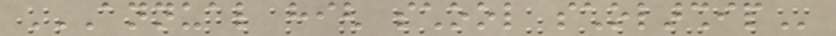ANNUAL HIGH SCHOOL SCHOLARSHIP
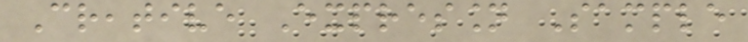Creative Expression Sample
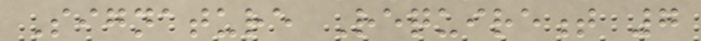Signature Requirement 7
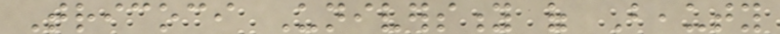Tricoci University of Beauty
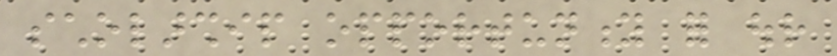scholarship opportunity for our
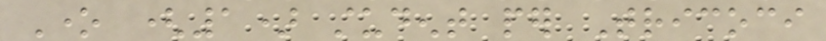One (1) student per Tricoci
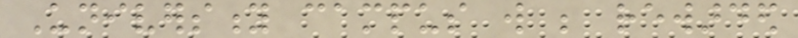University campus will be rewarded
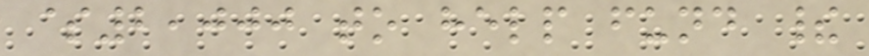$2,000 to help fund their
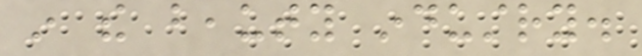in the beauty industry.
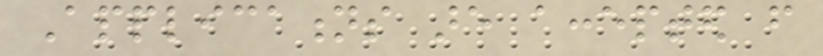Applications are accepted from
